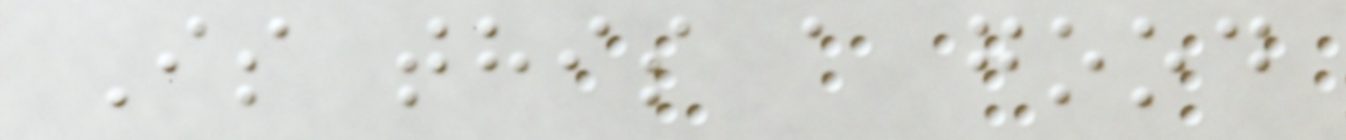Is this a good
